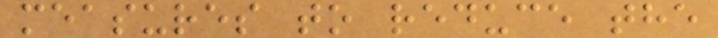measures to reduce the
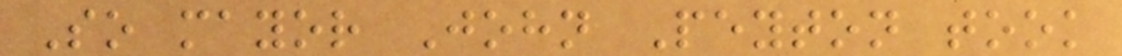So mayor John Peyton took
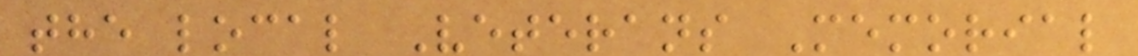the local Veterans Memorial
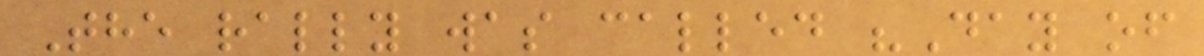The rally was called "Day of
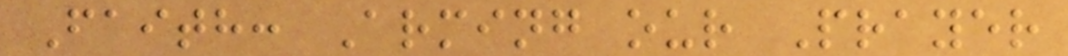Faith: Arming our Prayer
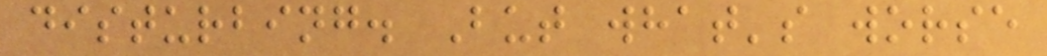disturbing. But what's worse
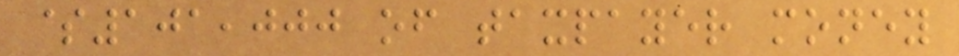$101,000 of taxpayer money
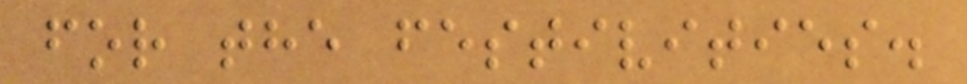for the festivities.
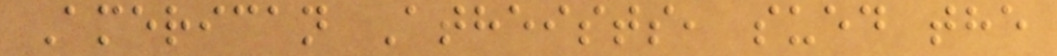American Atheists, sued the
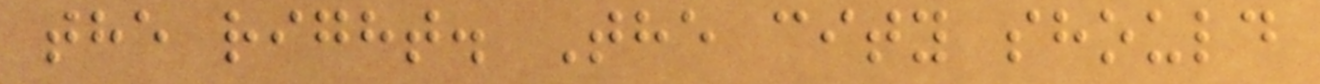the right. The city should
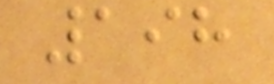198
